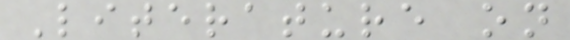Literature on
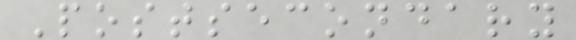Postsecondary
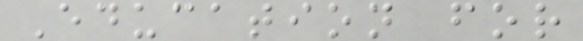Education for
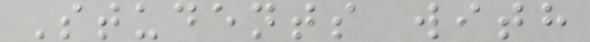Students with
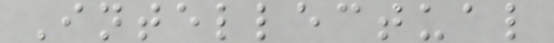Intellectual
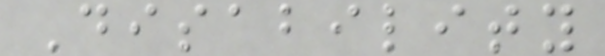Disability
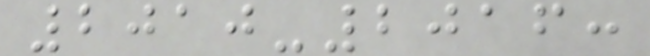2010-2016:
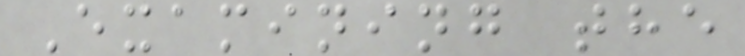Examining the
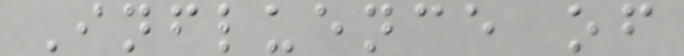Influence of
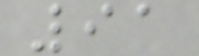91
